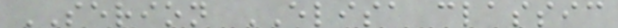SERION ELISA classic
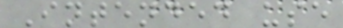Intended use
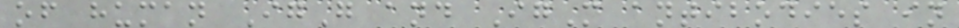of human IgG and IgM antibodies in
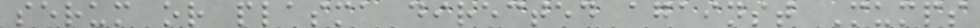serum or plasma directed against Mumps
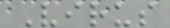Virus
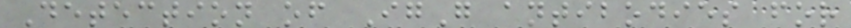Detection of IgG antibodies for
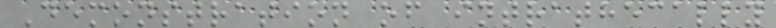Demonstration of intrathecally
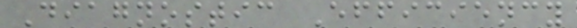Diagnostic Efficiency
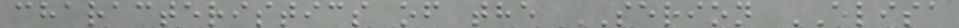characteristics of the SERION ELISA
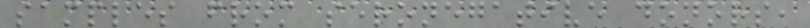samples from seronegative donors,
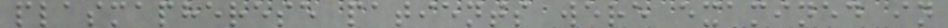plasmapherese patients were examined in
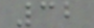32
